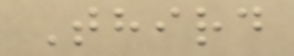Third
